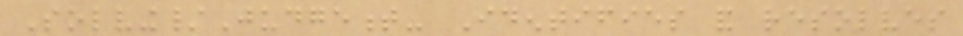Solving/Judgement- Identifies and resolves
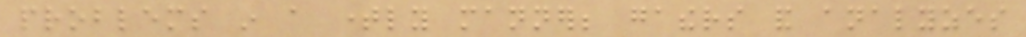problems in a timely manner; gathers and analyzes
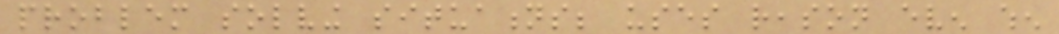problem solving situations; uses reason even when
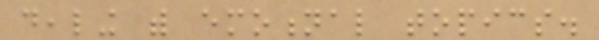dealing with emotional topics.
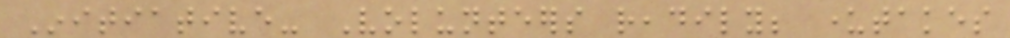Initiative- Volunteers readily; undertakes
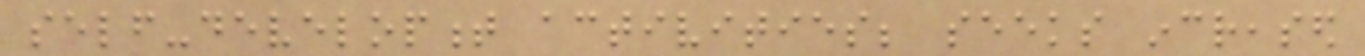self-development activities; seeks increased
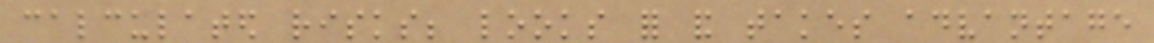calculated risks; looks for and takes advantage
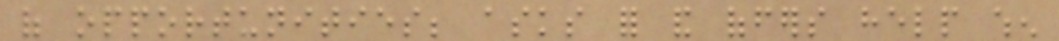of opportunities; asks for and offers help when
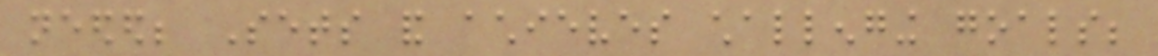needed; Sets and achieves challenging goals;
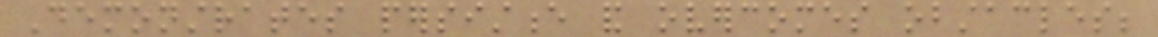Demonstrates persistence and overcomes obstacles;
